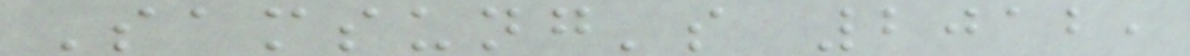Samsung's 2012,
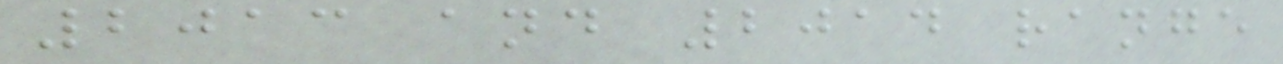2013 and 2014 range
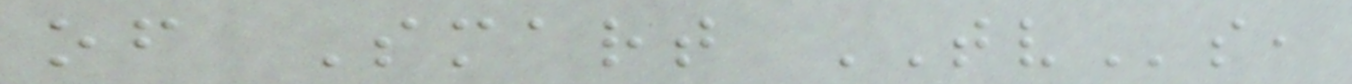of Smart TVs,
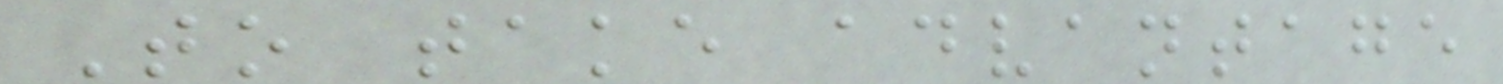To take advantage
